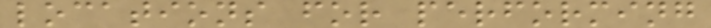locations for performing
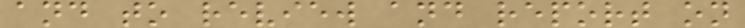and to review and report on
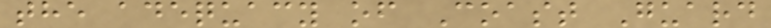the adequacy of Coast Guard
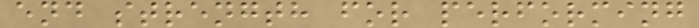end strength for performing
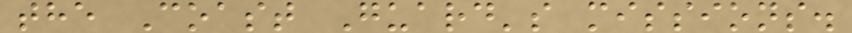the Coast Guard's missions.
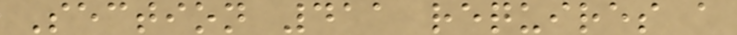Section 411 requires a
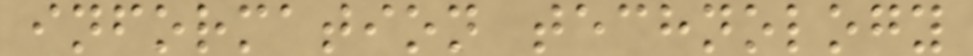information technology
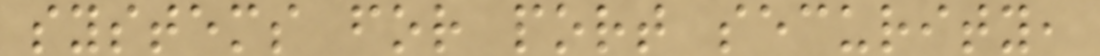systems for port security,
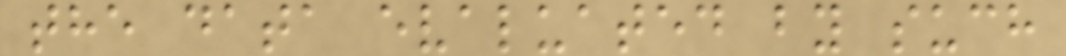the data evaluated by such
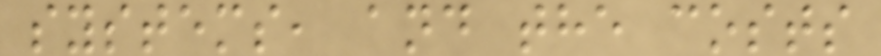systems, and the costs
